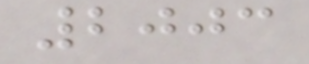2003
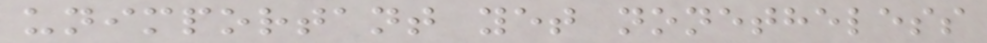unimportant yet nonetheless
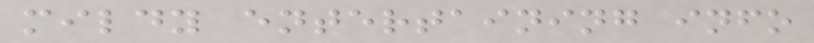mildy entertaining info
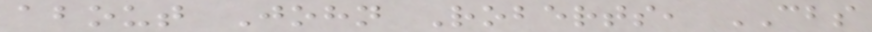about John Roberts, CBS
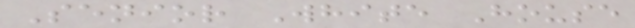Senior White House
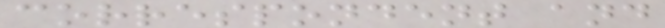correspondent and
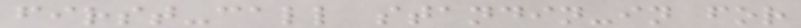first-call standin-in for
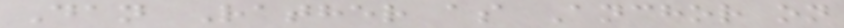Dan Rather as Anchor on
